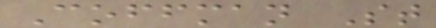Coffman St
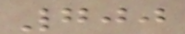700
